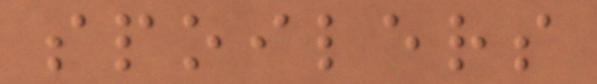spoilers
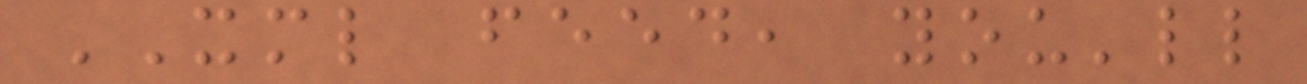XML feed, you'll
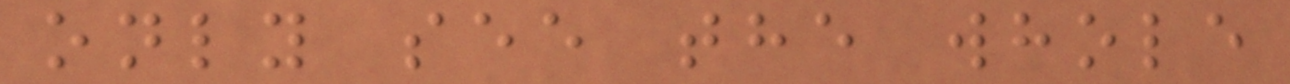only see the whole
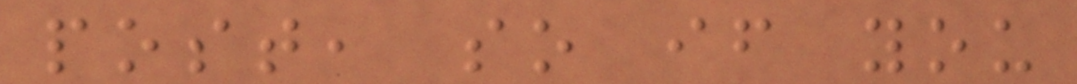post, so if you
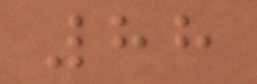88
